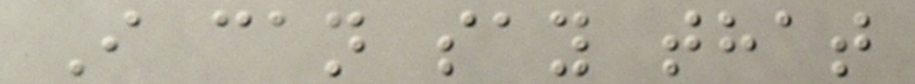I can say that
